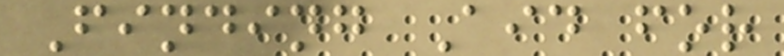Finding Aid for
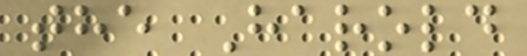the Harold
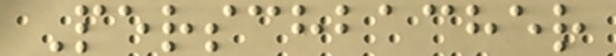Perschbacher
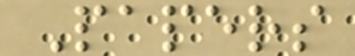Papers
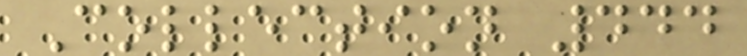Collection 444
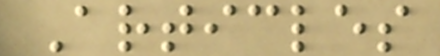Articles
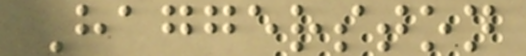Haggerston
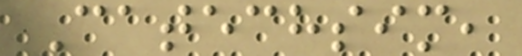Catechsim,
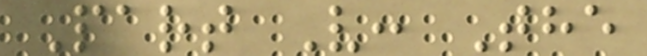Part V: The
